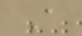A
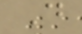D
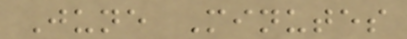June Minutes
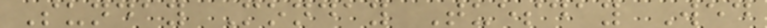Sunday Monday Tuesday Wed
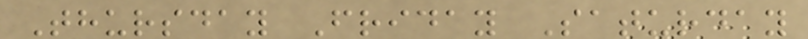Thursday Friday Saturday
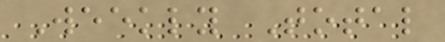Weekly Total
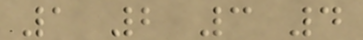1 2 3 4
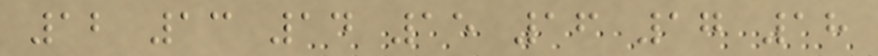12 13 14 15 16 17 18
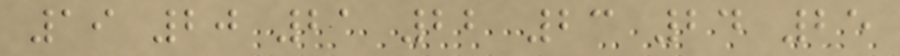19 20 21 22 23 24 25
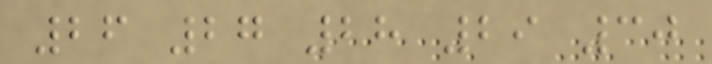26 27 28 29 30
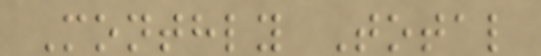Monthly Total
